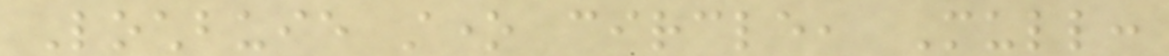Lochbuie stone circle, Mull:
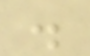.
